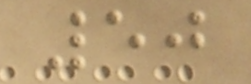50
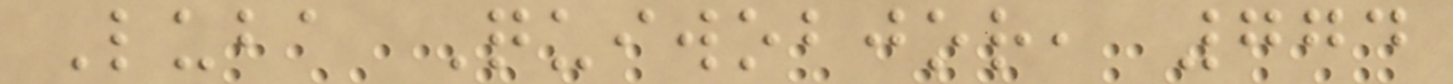Luba Quiwobjor, 774
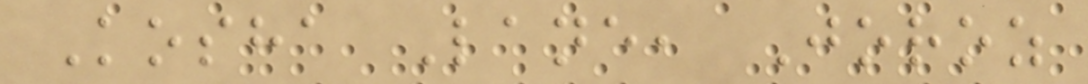Kosha Lane, Joroz
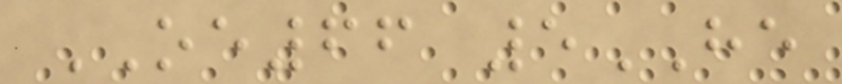OE66 5HE
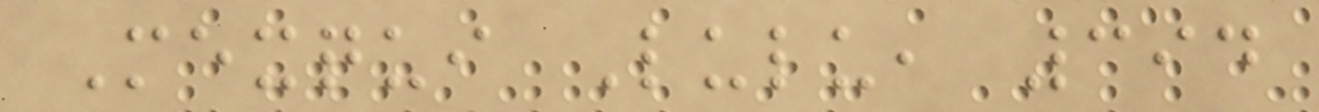Mexqui Lulu, 394
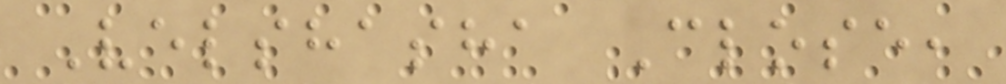Velshasha Close,
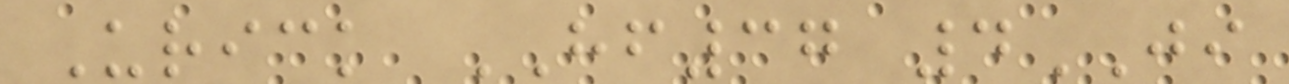Urick HF37 4JI
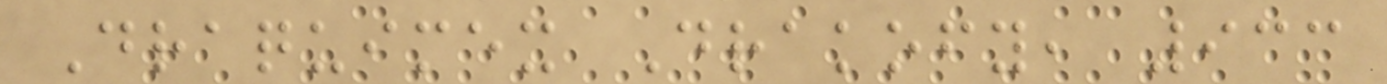Draquimex Drakofy, 933
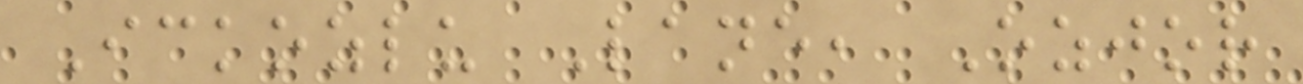Ickozlu Lane, Ozjor
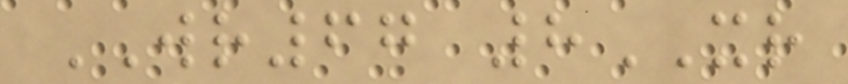WR67 8XR
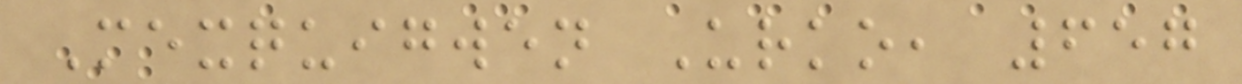Mexquigwen Urko, 657
